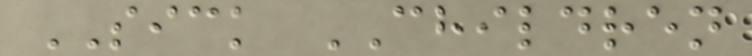SICK CHILDREN
